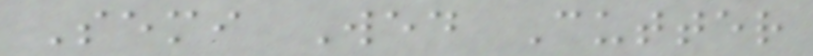Semi Wed Cutter
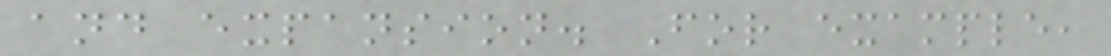and expansion. For example,
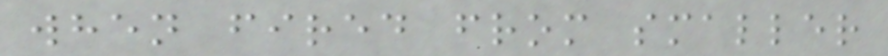when fired from smaller
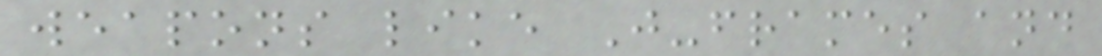weapons like J-frames and
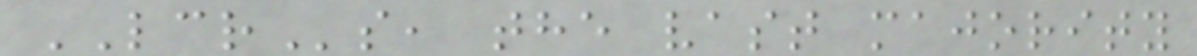LCRs, the vast majority
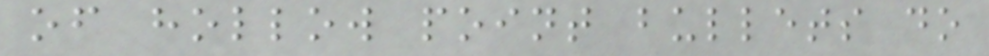of hollow point bullets do
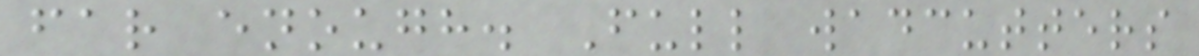far enough. Full wadcutters
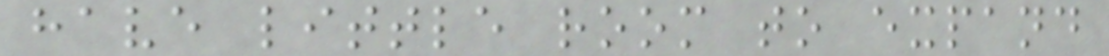have little room to expand
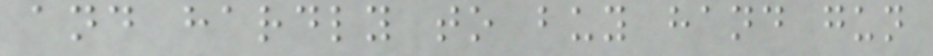and hardly to buy hand gun
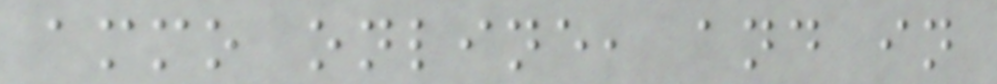ammo online, and in
